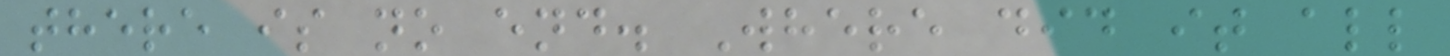there is no end. Where did it all
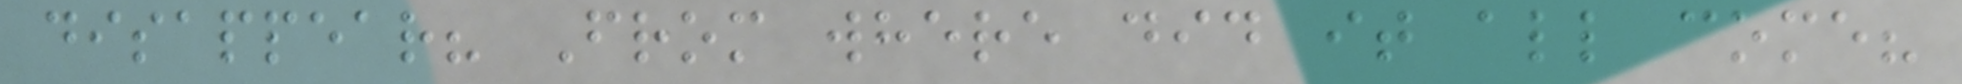disappear? From where did it all come?
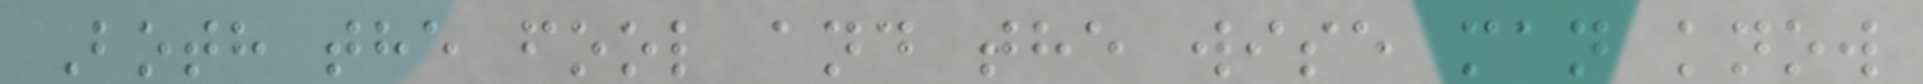Both the fool and the wise man know
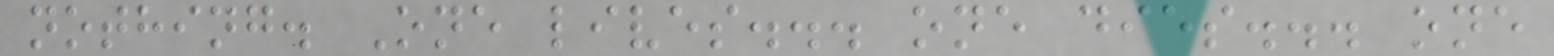nothing. One lives... one dies... one
